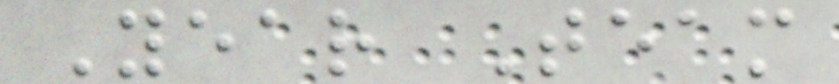Year Team
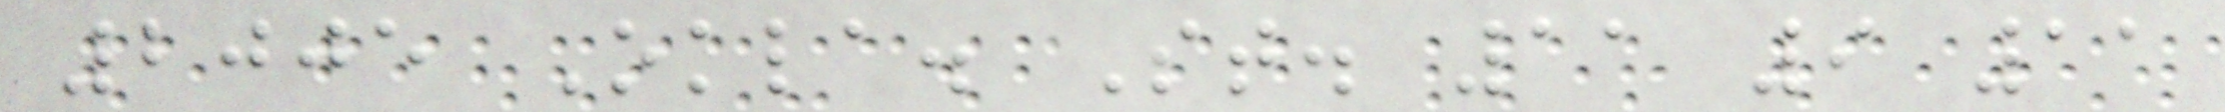2005 Okla. St. 11 9 11
